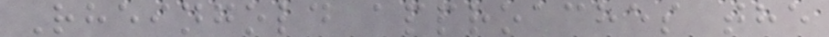Rheingold approaches the
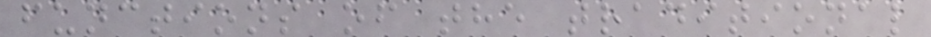functions of the traditional
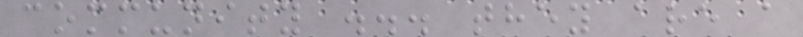community ... they are a
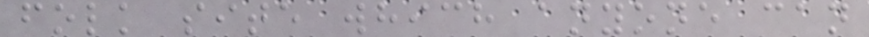folk site which anyone can
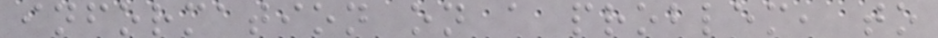information on a problem, to
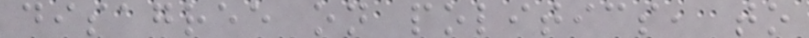disagree on politics, to
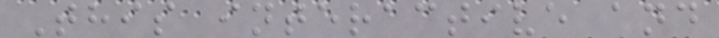This interactive and
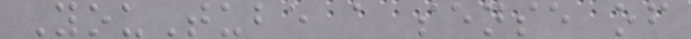YouTube a sense of
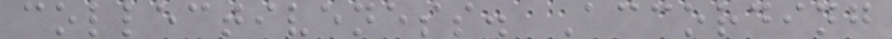collectiveness. According
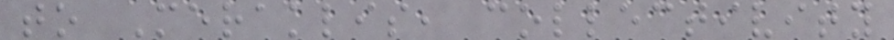to Meraklis, collectivity
